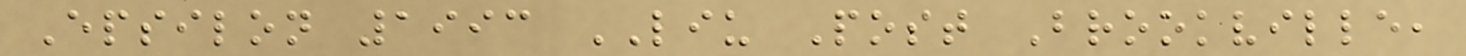Epsilon 1993 LIU Post Brookville,
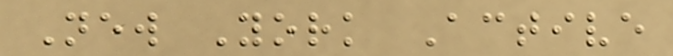New York Active
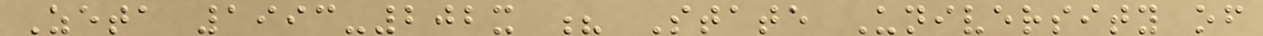Zeta 1993-202x ? State University of
